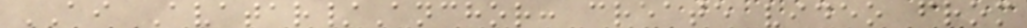AI Avatar/Anchor: create video from
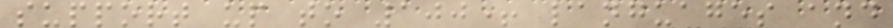support up to 100+ languages and
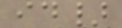id}
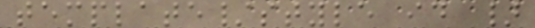template/style id }
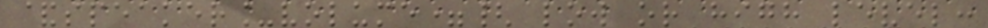&speaker_volume={ low or high level:
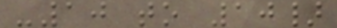-10 to 10}
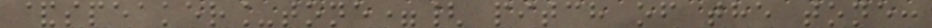&speaker_tone={ pitch of the tone:
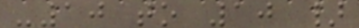-10 to 10 }
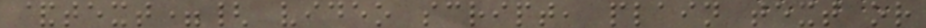&text={ video script, plain text or
